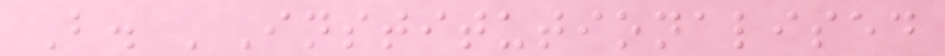B. 'Institutionalised
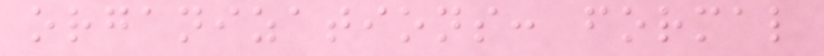organizations: formal
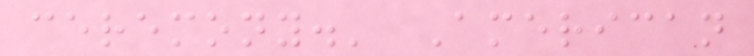ceremony.' American
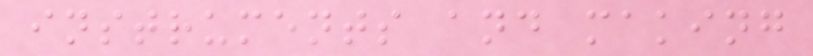instruments and making
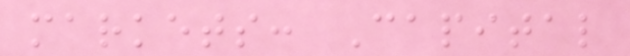markets: Capital
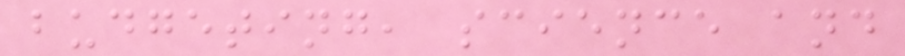budgeting, science and
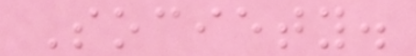Society.
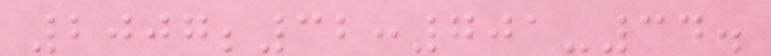2007;32:701-34.
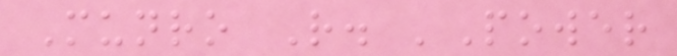Munro R. 'Power
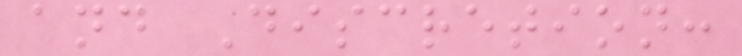and Discretion:
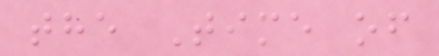the Time of
